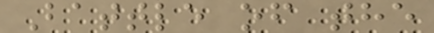Battle of the
